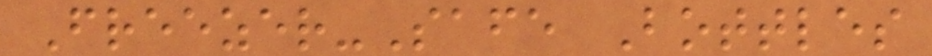Freezer-Safe Bottles
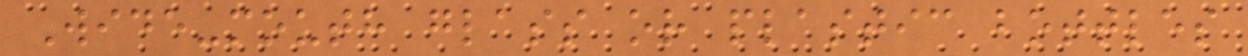Wide-mouth glass or plastic bottles
